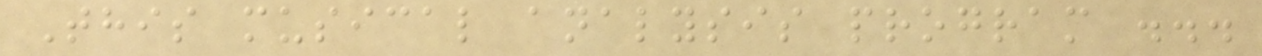This musical analysis program ...
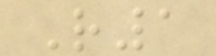R1
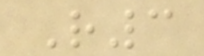R3
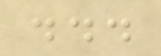...
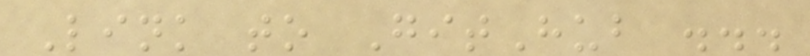Link to GitHub ...
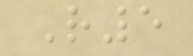R5
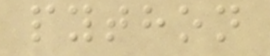python
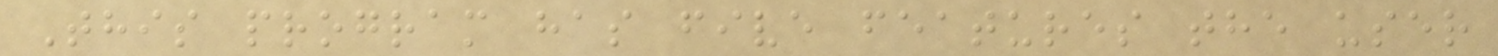This program has five features the user
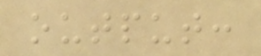output:
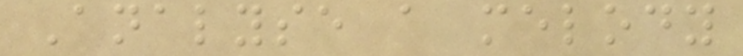Analyse a melody
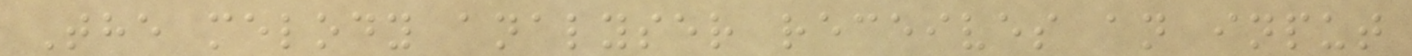The melody analyser receives an input
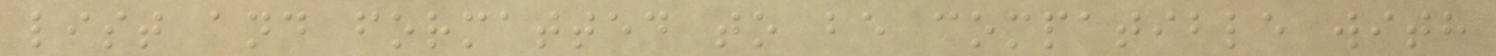list and formatted to be compatible with
